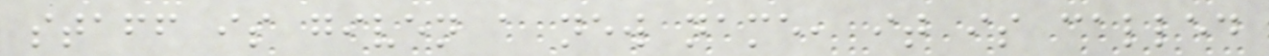staff is given a new name, it is called
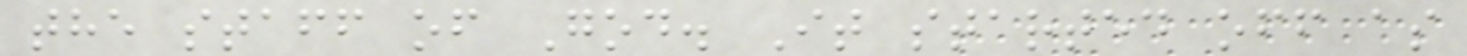the staff of God. It started off as
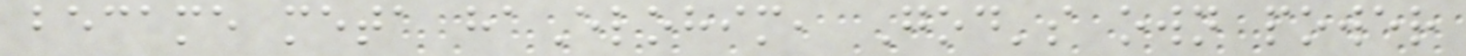became meta haElohim, God's own power
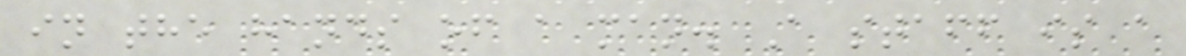in the hands of a man. A staff is a
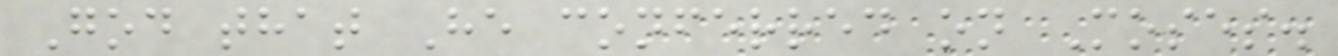God that He conferred on Moses.
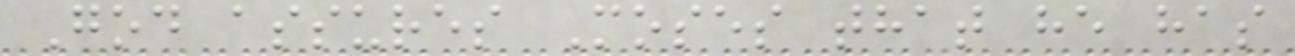God assures Moses that he has
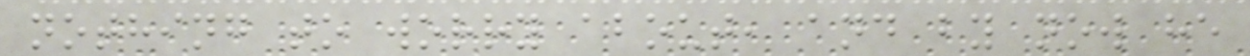nothing to worry about, and by now he
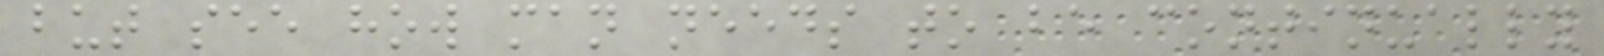but see how man needs to be continually
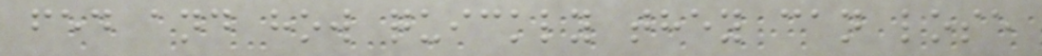fed and how quickly they can lose
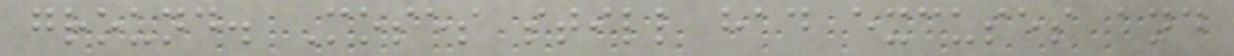ground. Moses still had excuses and
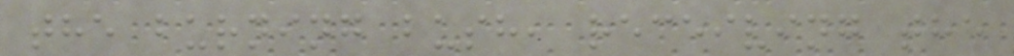the burning bush, receiving the
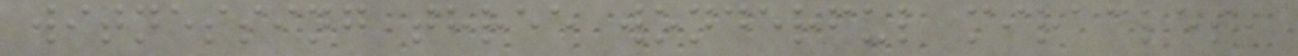witnessing three wonderful miracles,
